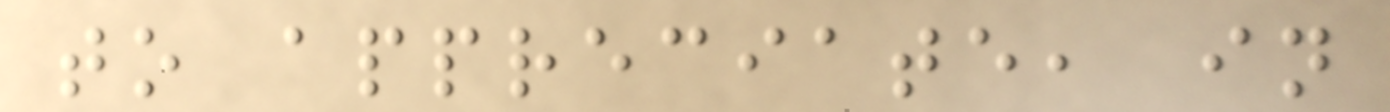to appreciate, in
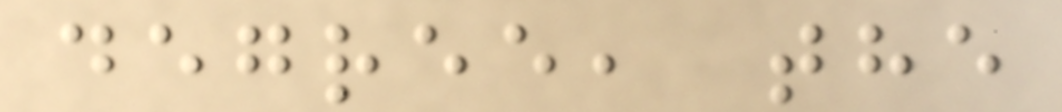degree, the
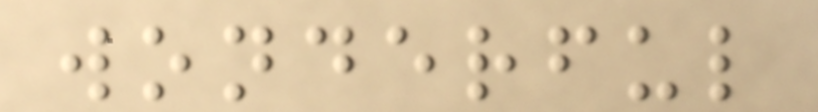wonderful
